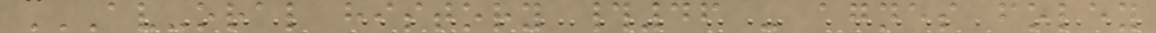AV-ORAL HISTORY #46 - AGNES FOLEY
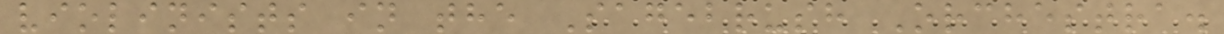violinists in the Sagebrush Orchestra.
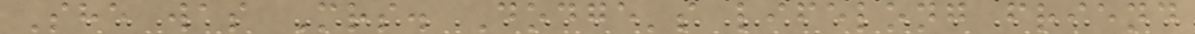She was Mrs. Dodge's lifelong friend
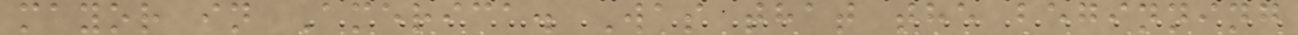mayor in America. Was that the beginning
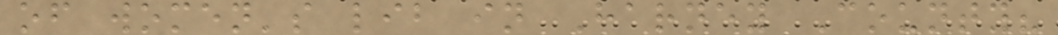of women's lib in Harney County?
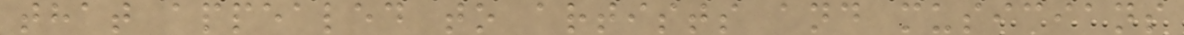that appealed to artists and musicians
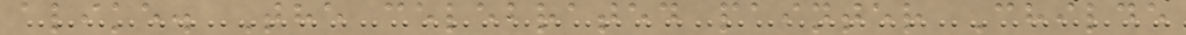alike. The celebrated painter Childe
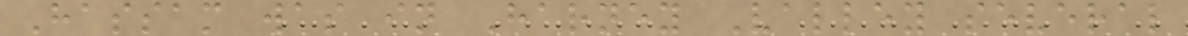Hassam was in Harney Valley several
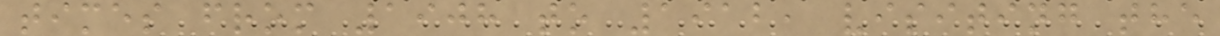times from 1908 to 1912, visiting the
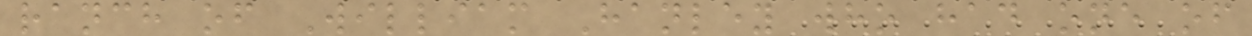ranch of William Hanley who had one of
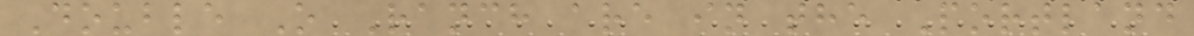Double O Ranch are in the Portland
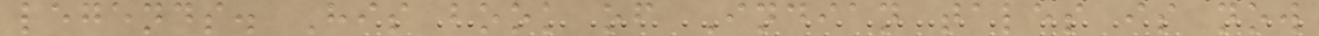legends. His book of Indian tales is now
